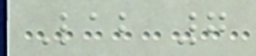Lab 7
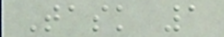Task 1
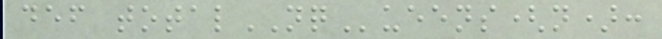def totalNQueens(n):
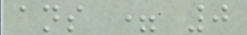ans = 0
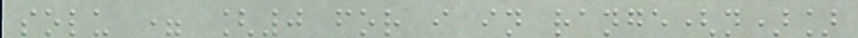solu = [0 for i in range(n)]
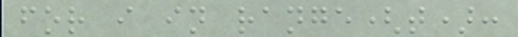for i in range(t):
